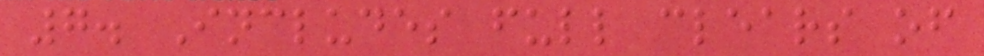7. Includes full clears of
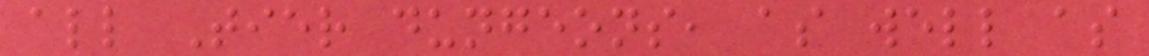all Tier dungeons, as well as
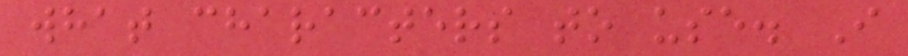what characters to use. I
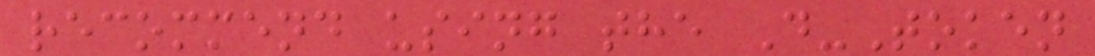recommend using the D-Token
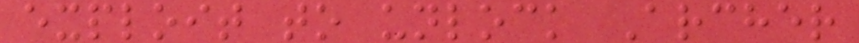exploit to unlock Archer
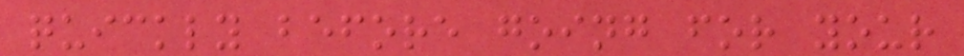quickly before going for your
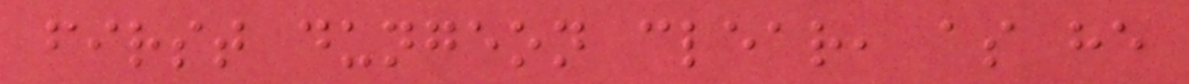first dungeon clear, as he
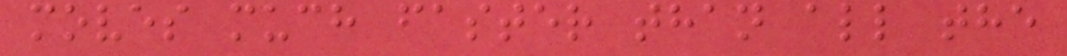moves much faster than all the
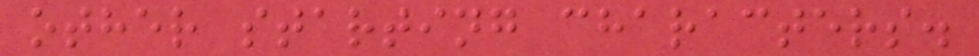other starting characters.
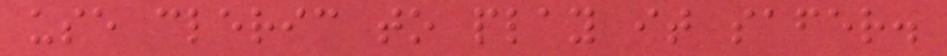use cleric to play it safer.
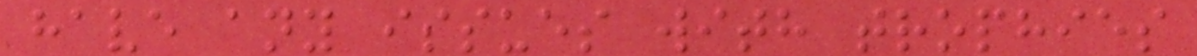have any issues with trophies
